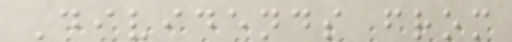Dividends from
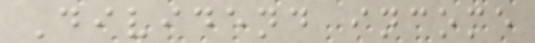Dividend income
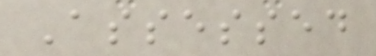Assessed
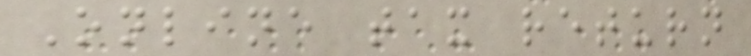Online tax return
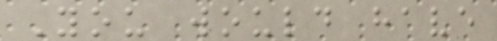You would have
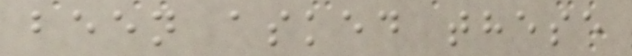been asked these
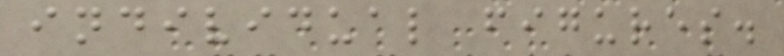individual figures.
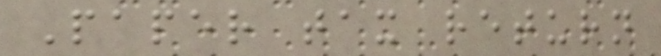Paper tax return
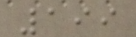199
